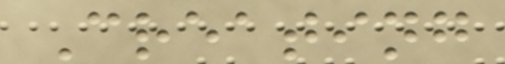Creating
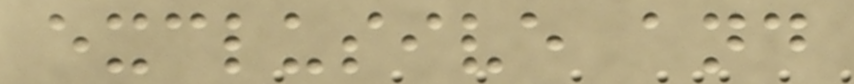exclusive and
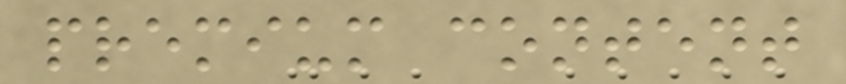premium content
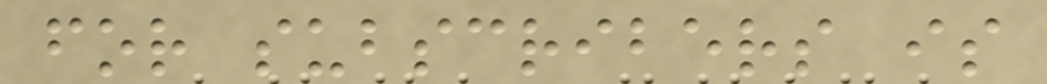for subscribers is
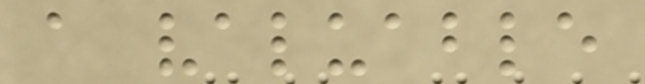a valuable
